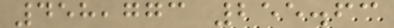458,773 255.63
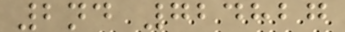2nd 724827
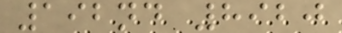192nd 8920
